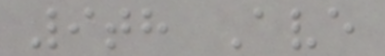9th Ave
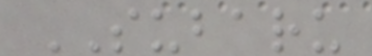SUBARU
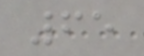65
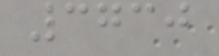3730
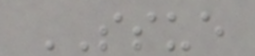SSUE
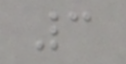3
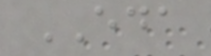EDA
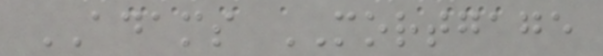ADAMS MORTGAGE
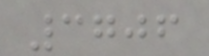3706
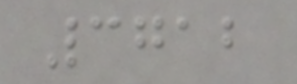3712
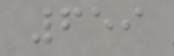659
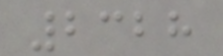2328
